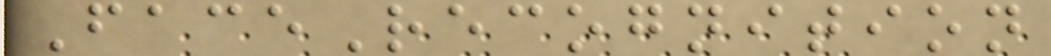FaceRecognition
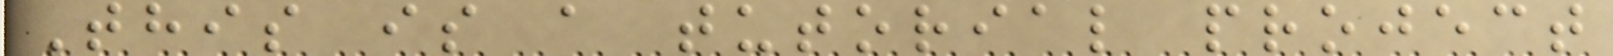This is a tutorial project
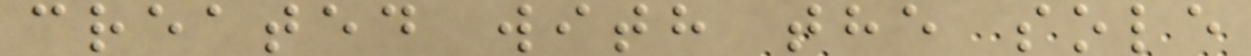created with the sole
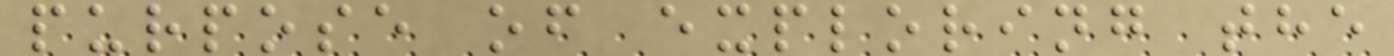purpose of exploring the
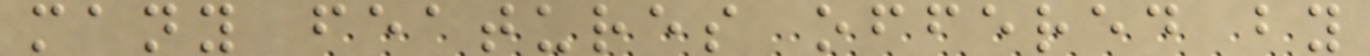many features offered by
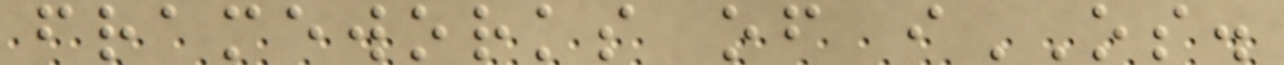frameworks of iOS.
